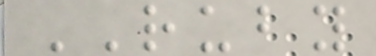RUBY
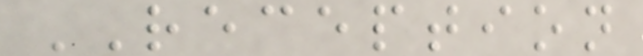RECEPTION
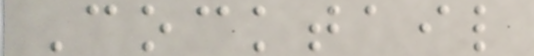Cocktail
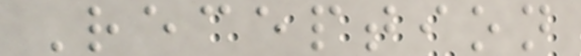Reception
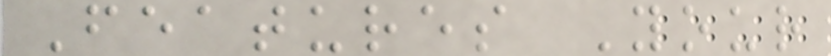Features Your
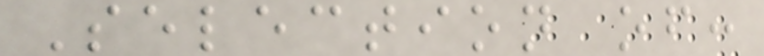Selection of:
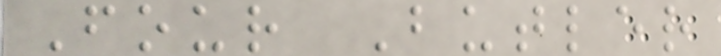Four Butler
